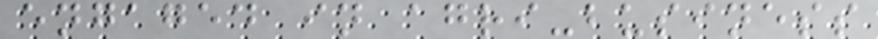engaged in agri-business
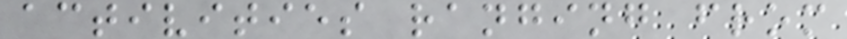activities ranging from
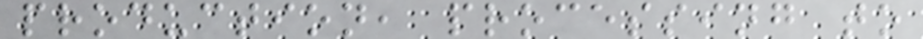production, processing to
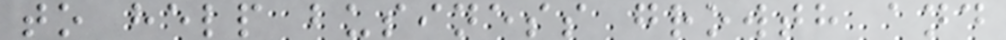to help business growth and
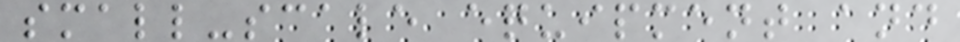small-scale equipment and
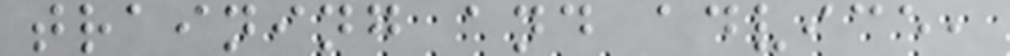training and advice,
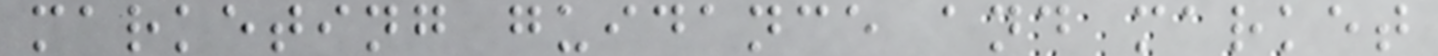marketing guidance and market
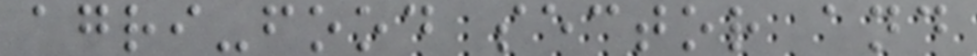agri-food sector and
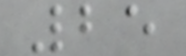25
